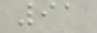91
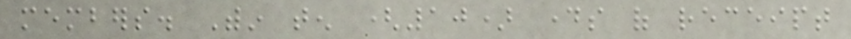members. Within ten (10) days of receipt
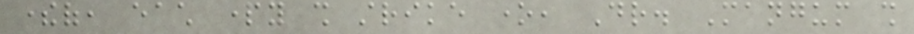thereof, each party shall strike one, Dr. Mangum shall
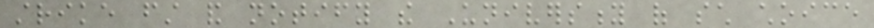strike first and notify the University of such choice
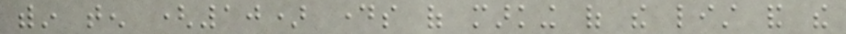within ten (10) days of marking of the list and the
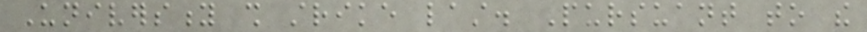University shall strike last. Pursuant to the
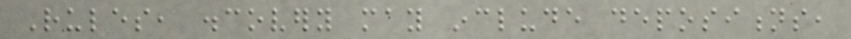Rules, discovery may include depositions,
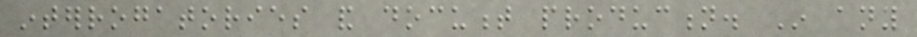interrogatories and document production. In any
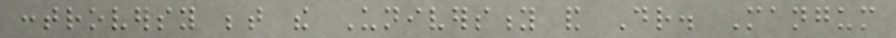controversy between the University and Dr. Mangum
